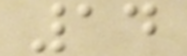14
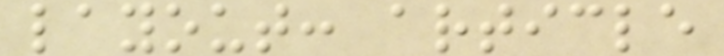layout: article
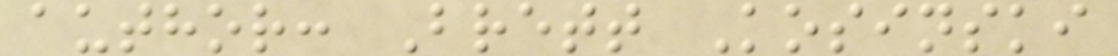author: Brett Kosinski
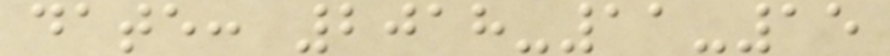date: 2018-11-15
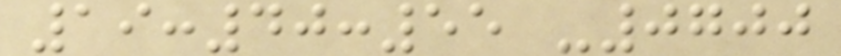19:40:55 -0700
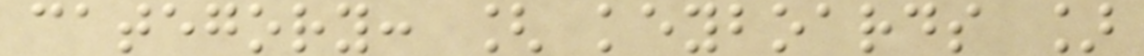category: [ keyboards ]
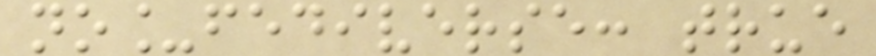no_fediverse: true
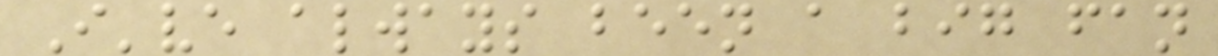I've always been a big fan
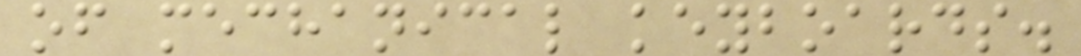of mechanical keyboards.
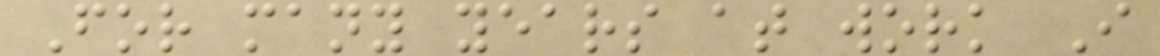For many years at work I
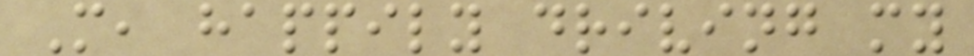M, happily driving my
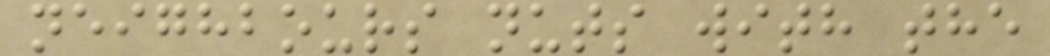neighbours nuts with the
